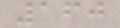160
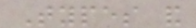Types and
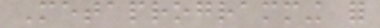Metaprogramming for
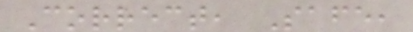Correct, Safe,
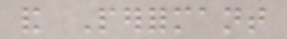and Performant
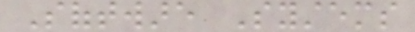Software Systems
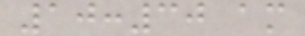10:30 am
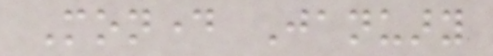Monday January
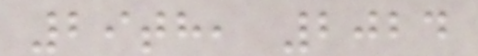29th, 2024
